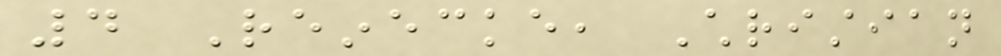4 Reinecke, Christian
